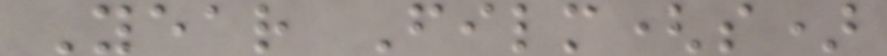Year Film(s)
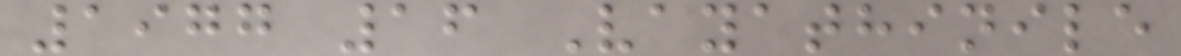1977 16 Vayathinile
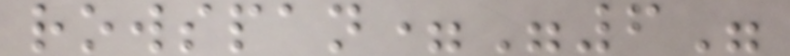rowspan="6"
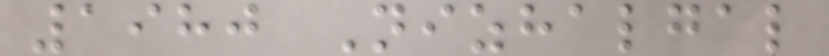1980 Nizhalgal
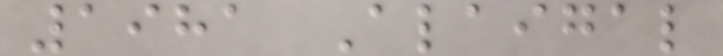1981 Alaigal
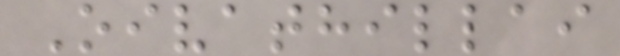Oivathillai
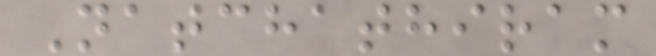Natchathiram
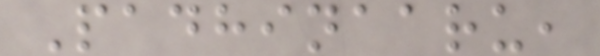Padhinaaru,
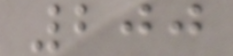200
